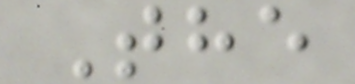The
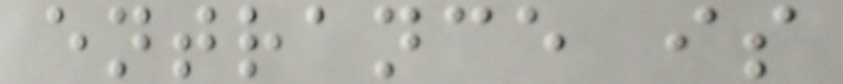entrance is
